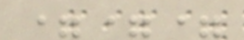===
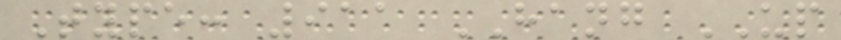Type: 911 HANG UP
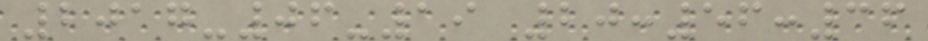2017-06-19 20:56:36
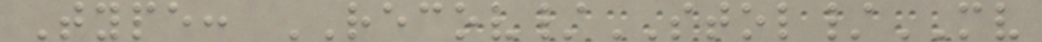Type: RECOV/STOL/MV
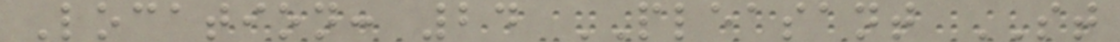Location: 24 PLEASANT ST
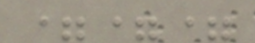===
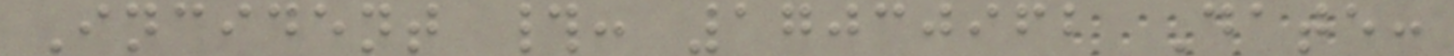Incident #: 17030962 Date:
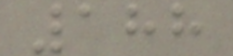188
